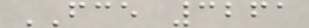FCE 3261
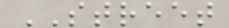STREET
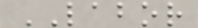LABOR
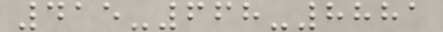415-668-8881
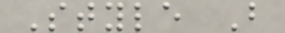Style B
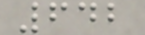642
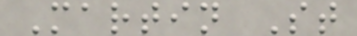Martin St
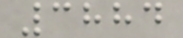3884
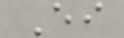Ei
